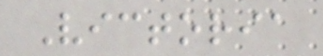Victoria
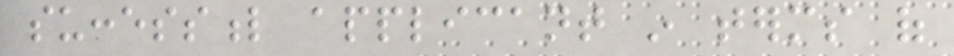successful applicant in terms of
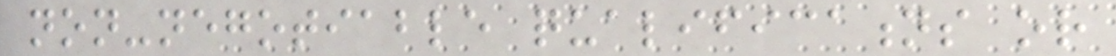non-negotiable qualifications or
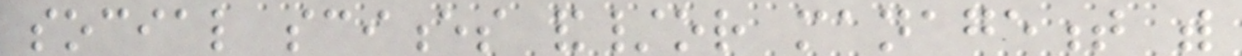social sciences and/or management with
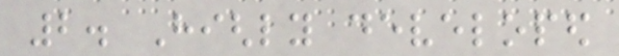2. Highly developed
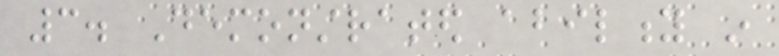3. Demonstrated ability in
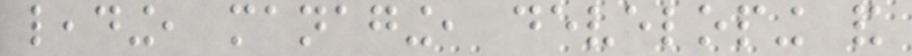leading, managing, developing and
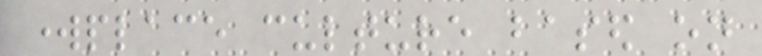workplace culture based on
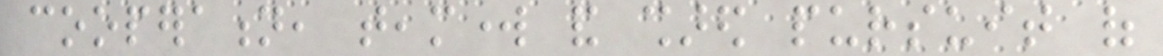cooperation, teamwork and shared pursuit of
